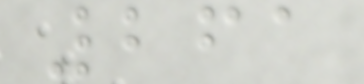261
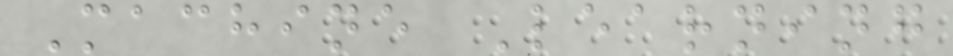Machine Learning
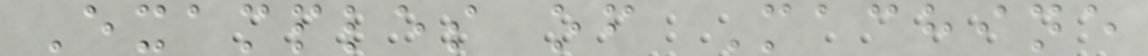Examples of Machine
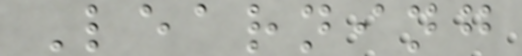Learning
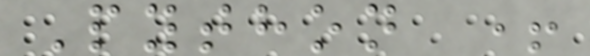Python +
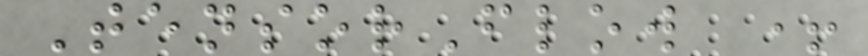TensorFlow +
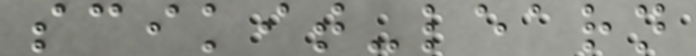scikit-learn
